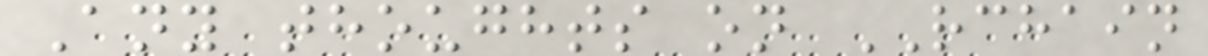Any thoughts on RCHAIN
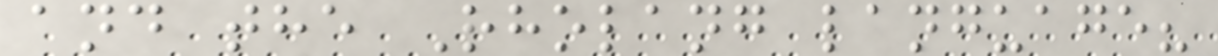and the Rholang language?
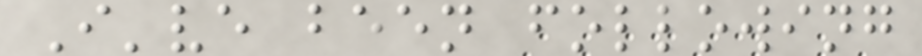I've been following
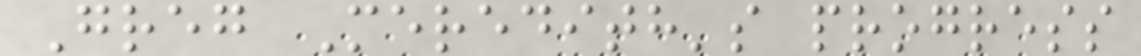Greg Meredith's progress
